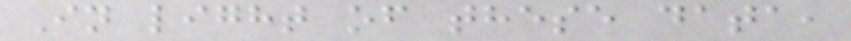In light of these data,
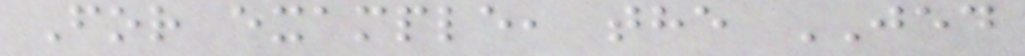For example, the JED
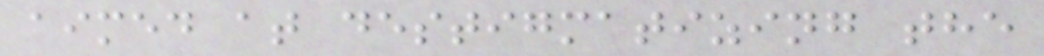aimed at destigmatizing the
